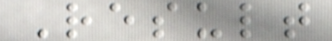Result
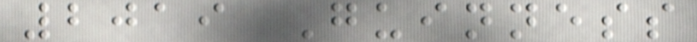2019 Guinness
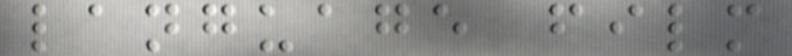language film
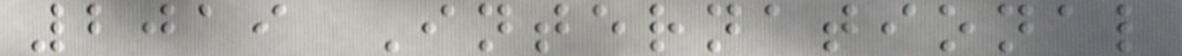2019 International
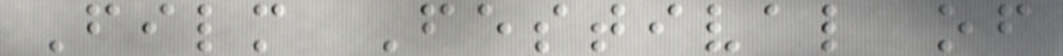Film Festival of
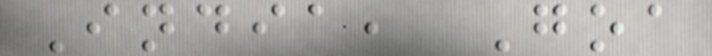India, Goa
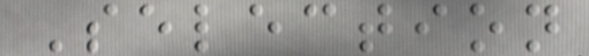Selection
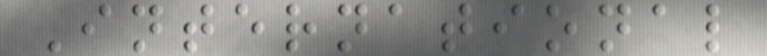International
